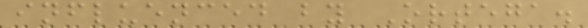influenced by Ortega.
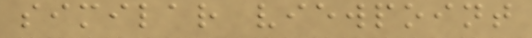similar viewpoint
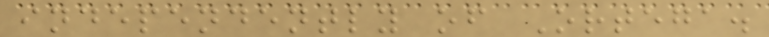independently of Ortega.
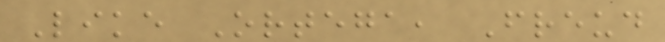Like Ortega, Freud
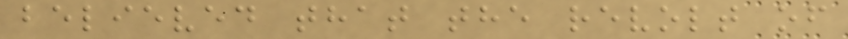believed that the revolt of
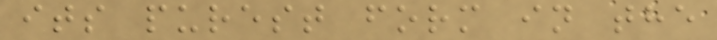its purest form in the
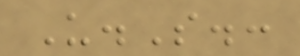U.S.:
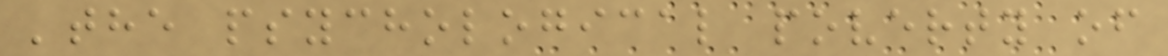'the psychological poverty of
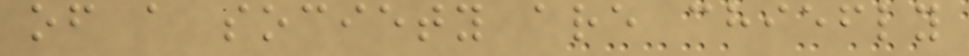of a society are chiefly
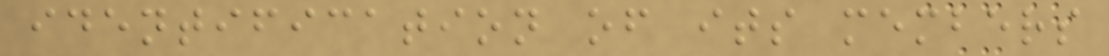identification of its members
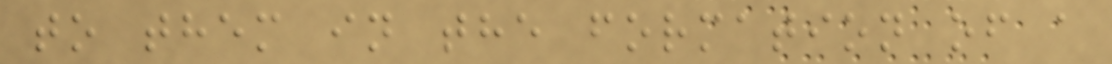to them in the formation of a
